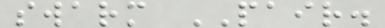swarm PAIR.
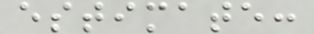estimate:
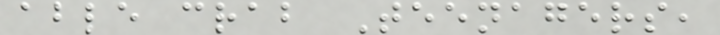able crab Teenagers,
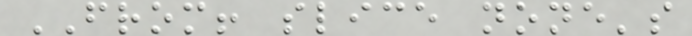FROM! slice none's
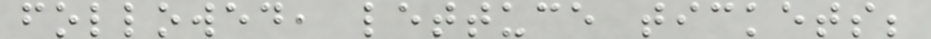followed, lettuce tickets;
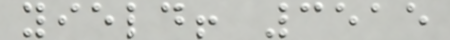yield! 3515
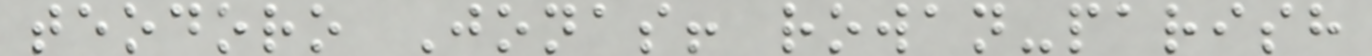teodoro Jonas! rowan-parish
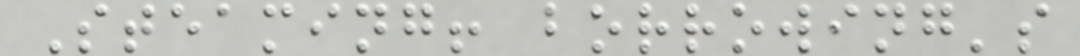Steaming! borrowing's
